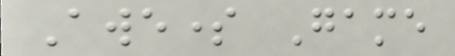Awesome Game
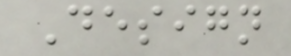Design
